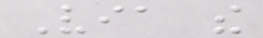Via the
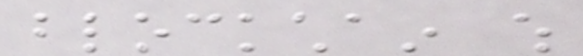blockchain which
